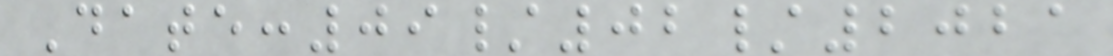Date:09/02/2021
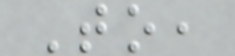To,
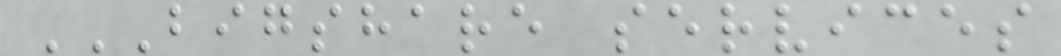BIGSHARE SERVICES
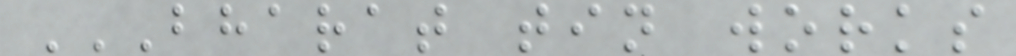BHARAT TIN WORKS
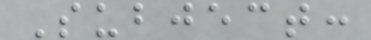Subject:
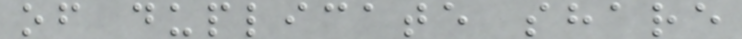of duplicate share
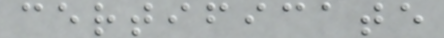certificate
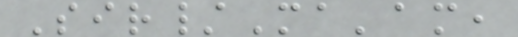Sir/Ma'am,
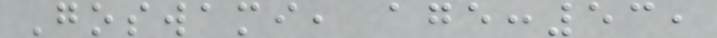Goswami, age:53,
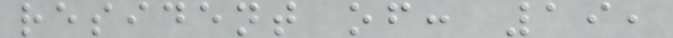resident of: 19,
